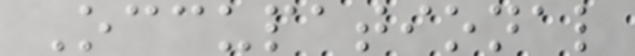Occupational
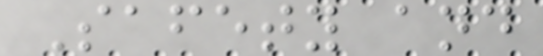Safety and
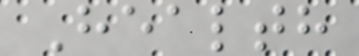Health
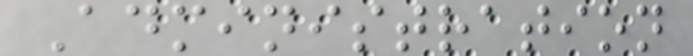Administration
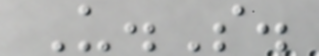U.S.
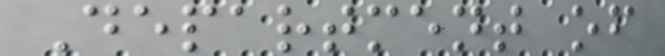Department of
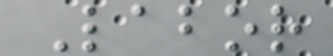Labor
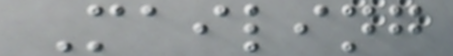Mailing
